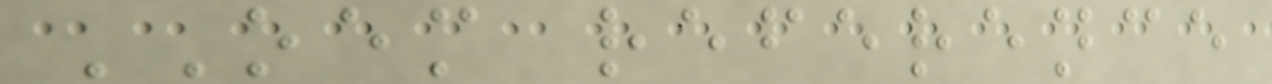OEM reference
